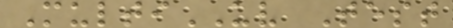MultiUV Test
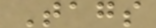Tags
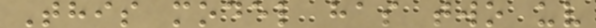This model has two uv
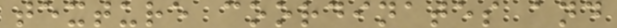texture coordinates and
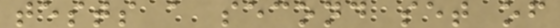tests a second set of
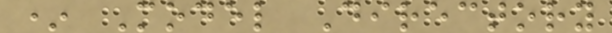* Model Directory
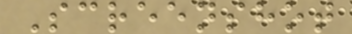Screenshot
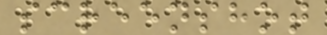screenshot
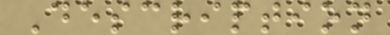Description
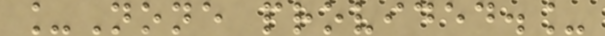_None provided._
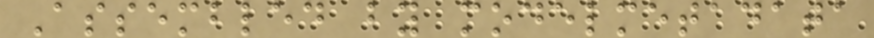Assembled by modelmetadata
